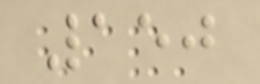150
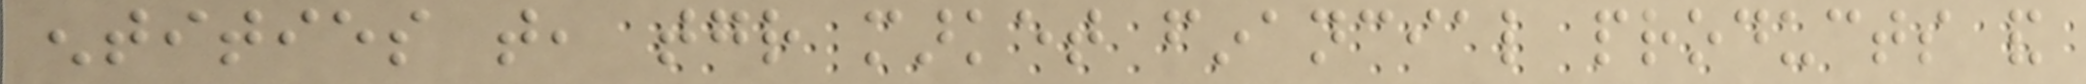entities that, together market financial products and
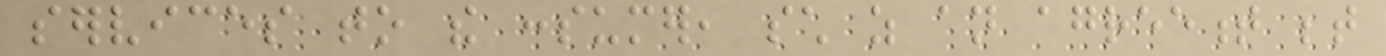services to the consumer, such as an agreement between
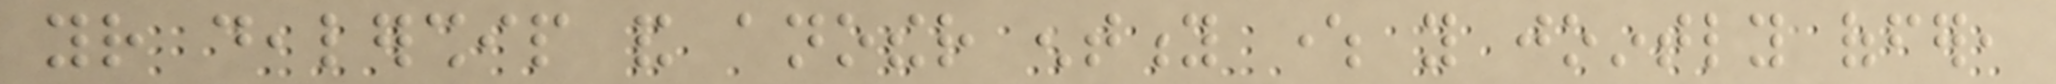your dealership and another entity where you jointly offer,
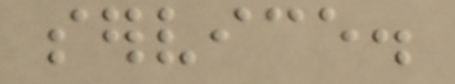service.
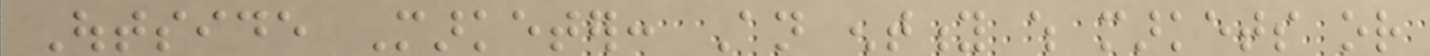Outside Marketer: An entity which markets or
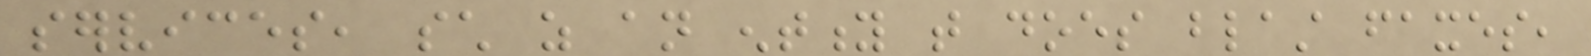services, such as an entity that does blast faxes,
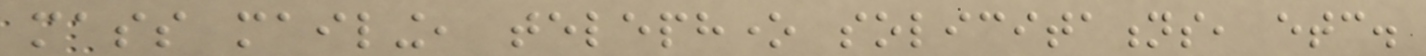mass mailing, telephone solicitations, etc.
